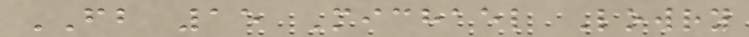FB 15 Michael Lowry
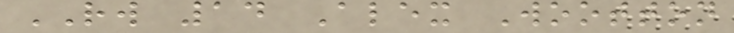RW 14 Alex Wootton
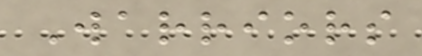Warriors
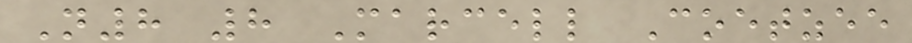N8 8 Marcell Coetzee
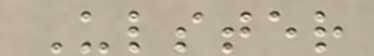Ulster
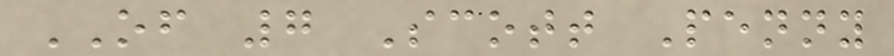OF 7 Scott Penny
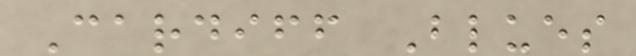Cardiff Blues
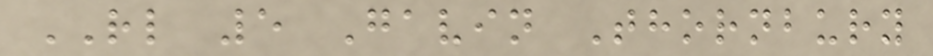RL 5 Gavin Thornbury
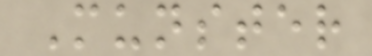Munster
